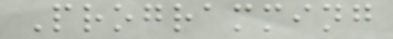Programming
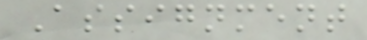Assignment
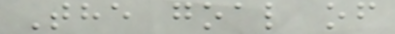The goal of
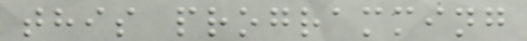this programming
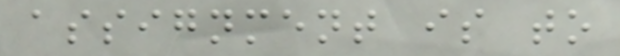assignment is to
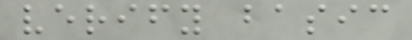verify basic
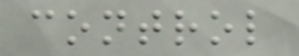control
